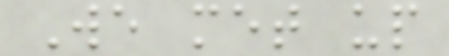We met up
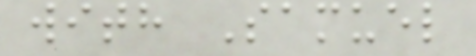with Samuel
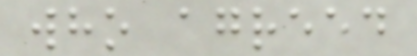who agreed
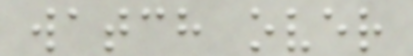watch over
